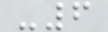-6
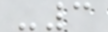-3
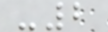-2
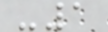-1
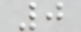0
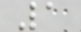1
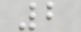2
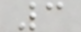3
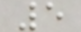5
